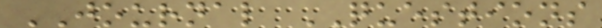JOURNAL QUESTIONS
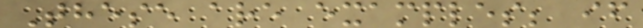These are examples; if
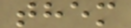them
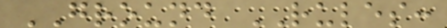GROUND RULES:
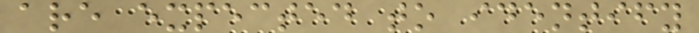are expected to identify
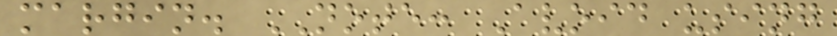margin. NOTE: Avoid using
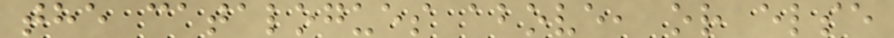the catalogues above, or else
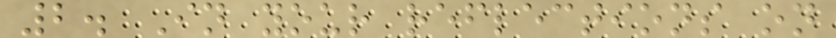2. In your reflections on
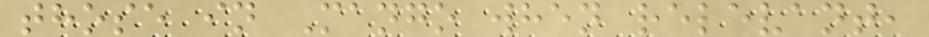those in Mango when relevant,
